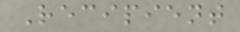Recipient
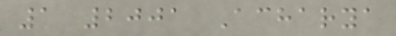1 2001 Acharya
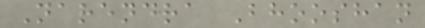Narendra Bhooshan
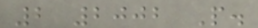2 2002 P.
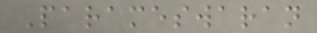Parameswaran
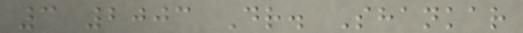3 2003 Dr. Shankar
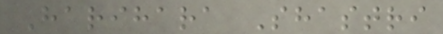Harihara Shastri
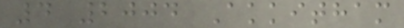4 2004 Akkitham
